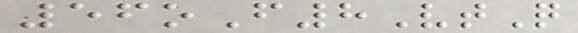56oF8VtQ
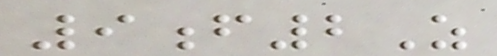9f2Z
